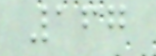167
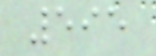595
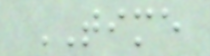TIME
